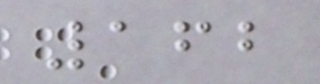162
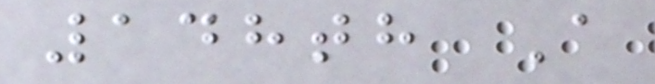148th A
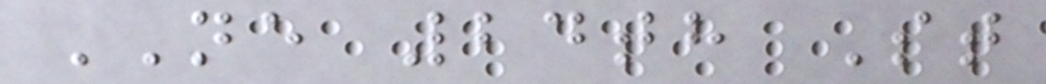NE 24th St
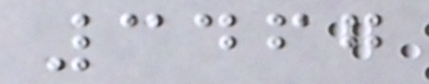3467
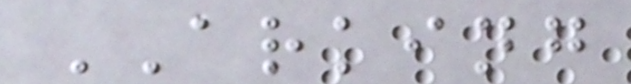ARKING
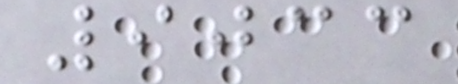9033
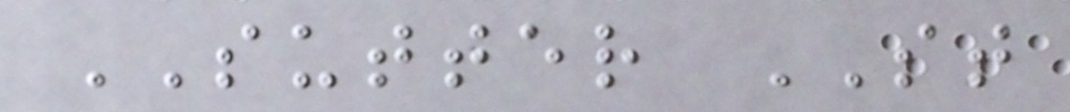SUTTER ST
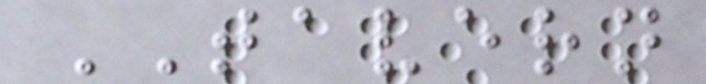TAVERN
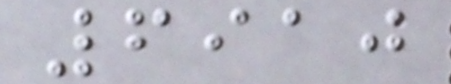6910
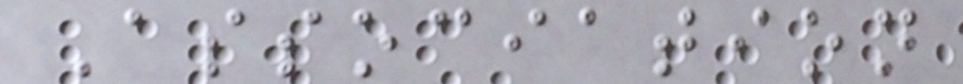Association
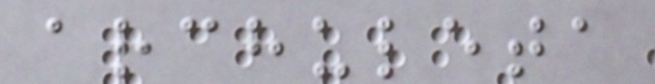archuleta
